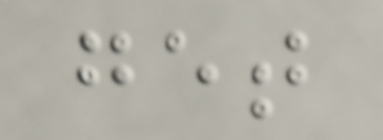get
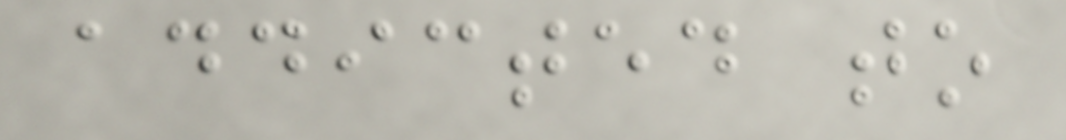addicted to
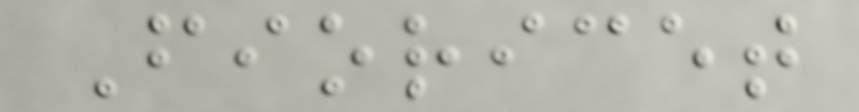Fioricet
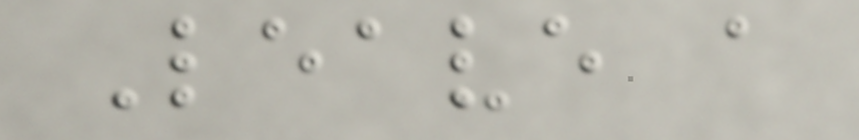Leave a
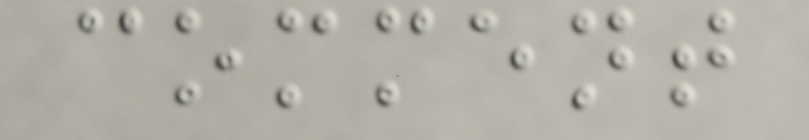comment
